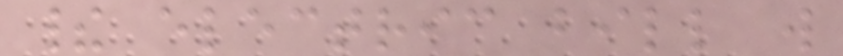their electric bill will
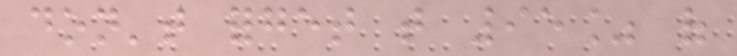don't forget that 95% of
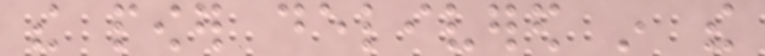the power delivered in the
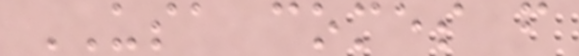USA comes from
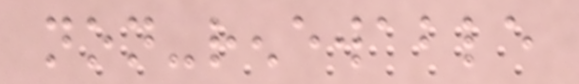non-renewable
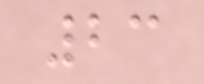23
